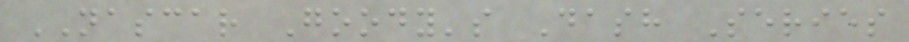NASCAR Goody's Dash Series
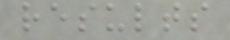results
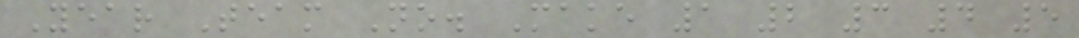Year Team No. Make 1 2 3 4 5
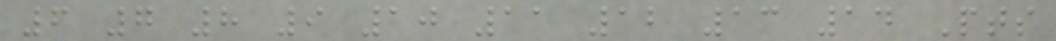6 7 8 9 10 11 12 13 14 Pts
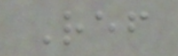Ref
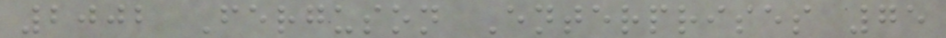2002 Ferguson Enterprises 75
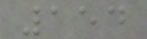154
